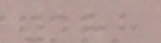188
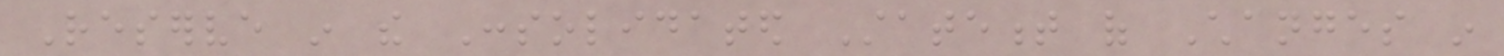Reserve in the Consolidated Statement of Changes in
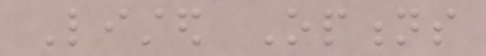Listed Options
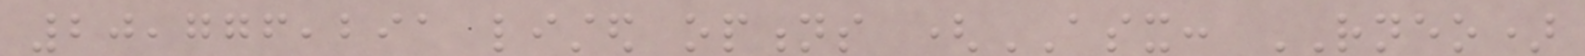20,776,291 listed options (ASX: RNEO)
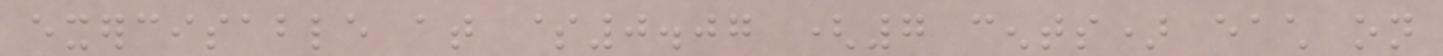exercisable at $0.07 (7 cents) each on
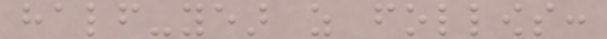half-year as follows:
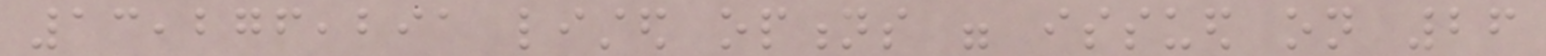13,276,291 listed options were issued on 26
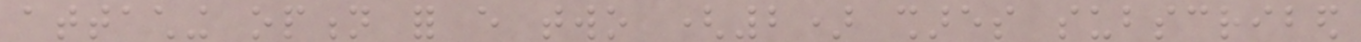attaching option for every two (2) shares subscribed
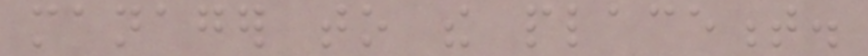manager to the placement.
